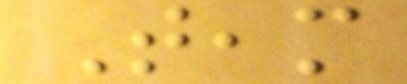Team
